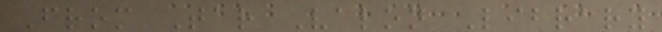From Tar Valon Library
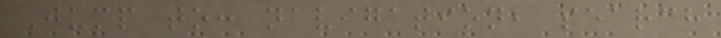Jump to: navigation, search
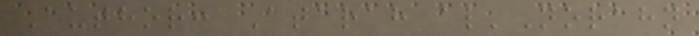Author: Atarah al'Norahn
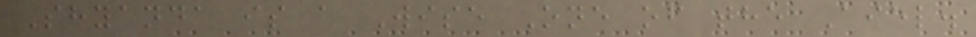Shyanda is a Wise One of the Aiel.
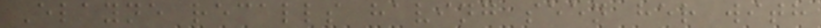Elayne recalls having seen her with
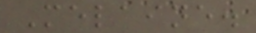Melaine.
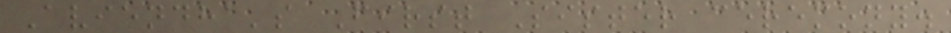Aviendha's First Sister ceremony.
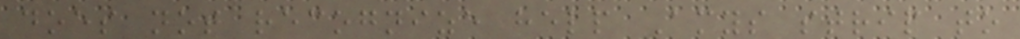does not recognize help Amys strip to
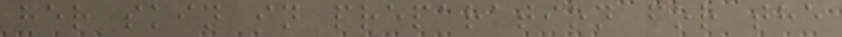her skin in preparation for the
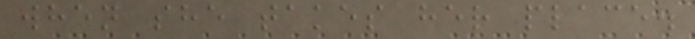when she takes her place.
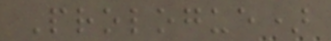Prologue)
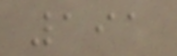191
